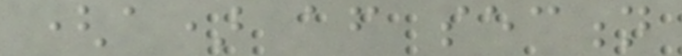(a) after section
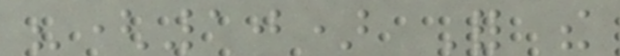"(10) For the
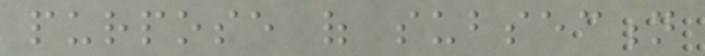purpose of subsection
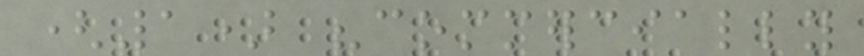(1) "commercially
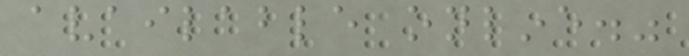available online."
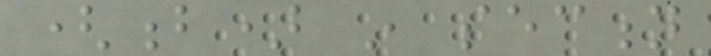(b) in section
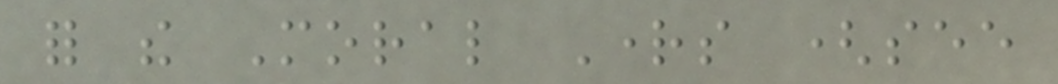for the Moral Rights (see
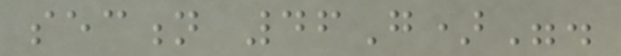section 46G)".
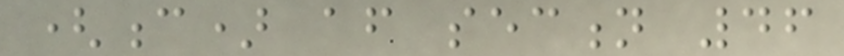(c) after section 46
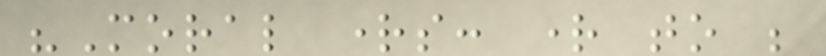"Moral rights: right to be
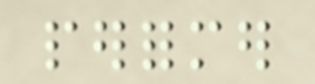performer
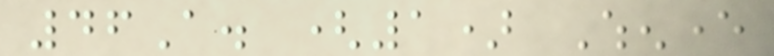46A. (1) Whenever
